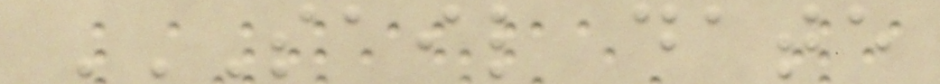SAIL DATE
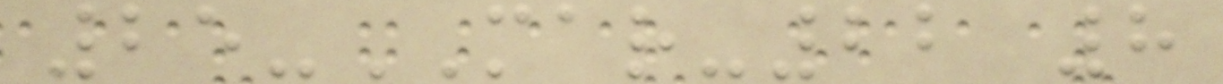25-MAR-22 8
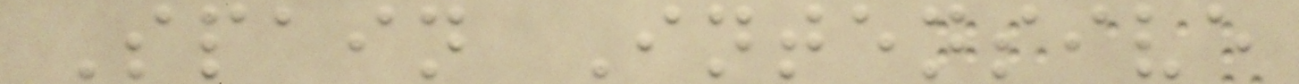Spain Intensive
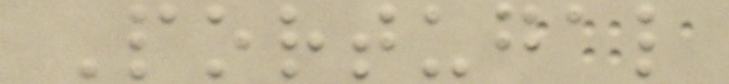Portugal
